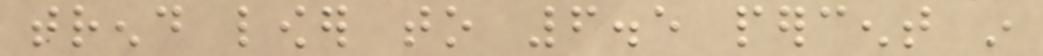trend lower to 6.5 percent in
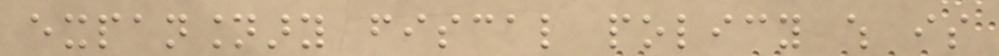expansionary fiscal policy which is
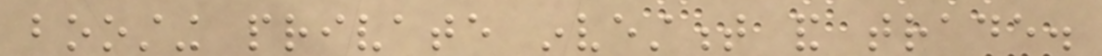boosting private investment and trade.
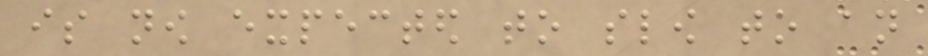is now expected to slow to an
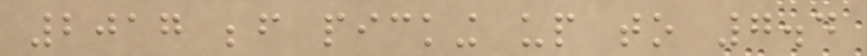2017 before picking up to 7.4
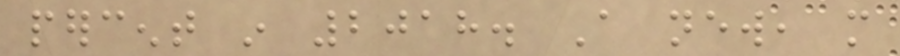percent in 2018. A new, more
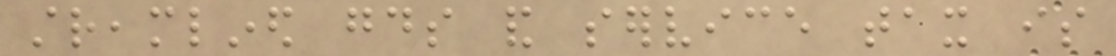streamlined goods and service tax is
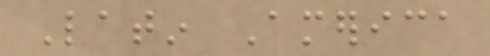Latin America
